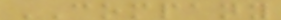COMPANY
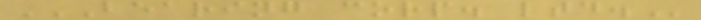BEARING CORP. LTD.
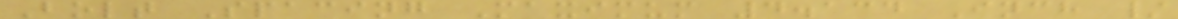Bolt Spacing Maximum 4.134 Inch /
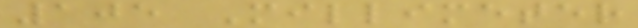105 Millimeter
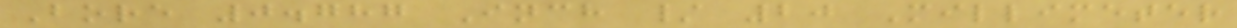Bore 0.787 Inch / 20 Millimeter
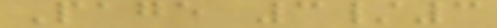Page 3/3
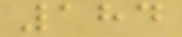184
